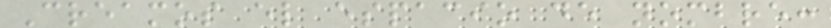Creamos el espacio de nombre:
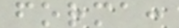forma:
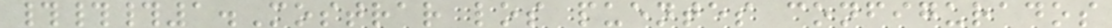###1.Mostrar los puentes configurados
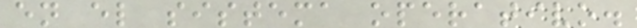en el sistema operativo.
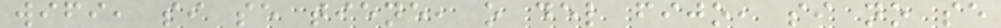wifi, si se tiene, o del fijo, si no se
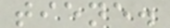tiene.
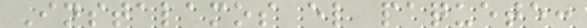Instalamos el paquete:
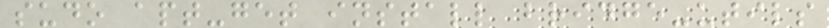sudo apt-get install bridge-utils
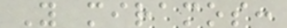Y miramos:
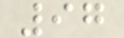97
